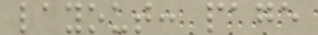layout: page
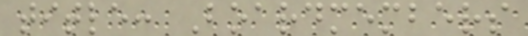title: Boardmembers
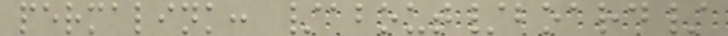permalink: /about/board/
